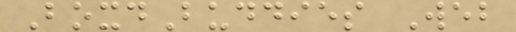BoxdBuddies Web
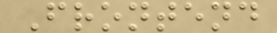Frontend
